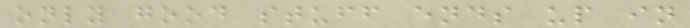only good stuff ends up in
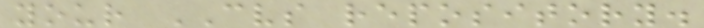your CVS repository.
